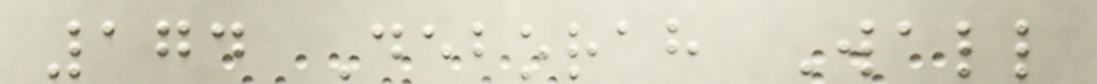174 Deborah Wall
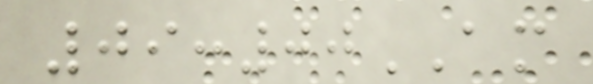09:00AM
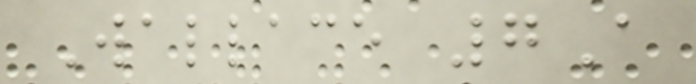Wallace 7A
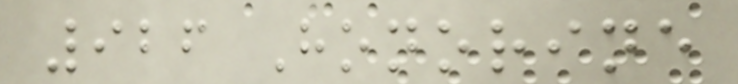926 Honorine
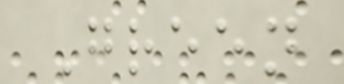Green
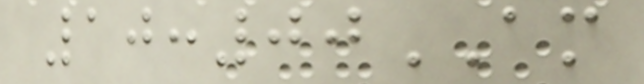10:00AM
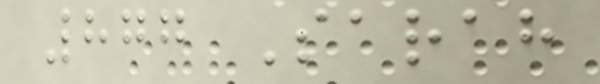877 Sarah
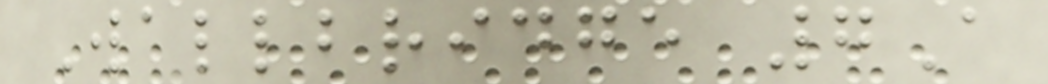Wallbridge 7A
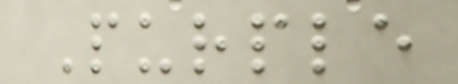Purple
